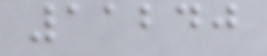11240
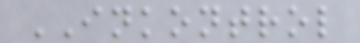INKONTROL
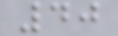40
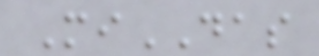MiDAS
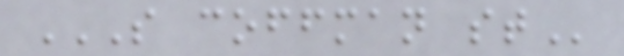S COFFMAN ST
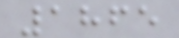1865
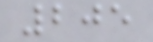205
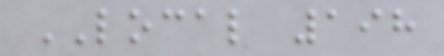LOCAL 198
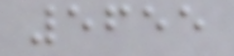5655
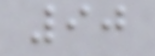90
